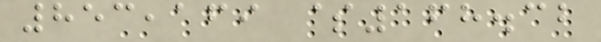853,169 $168.32
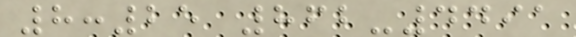8:25 862-4491
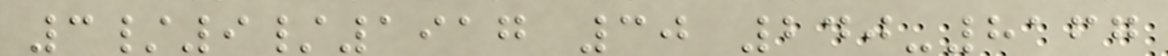3/9/1917 30 240-8167
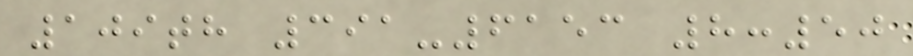109th 391-6153 8:50
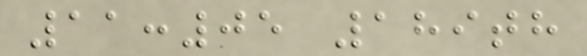11:05 189th
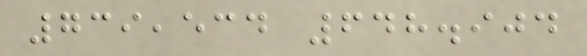739,534 648.904
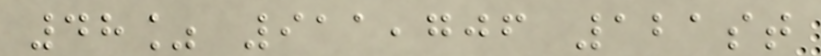48% 911,706 121st
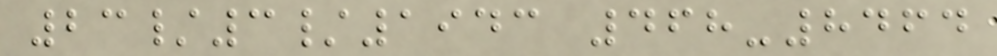23/3/1943 468-8464
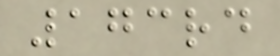173rd
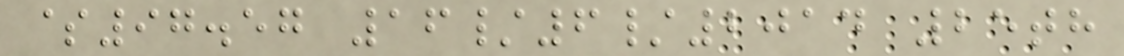$97.57 16/6/2014 25th
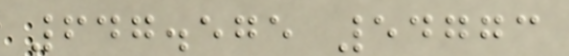647.575 54773
